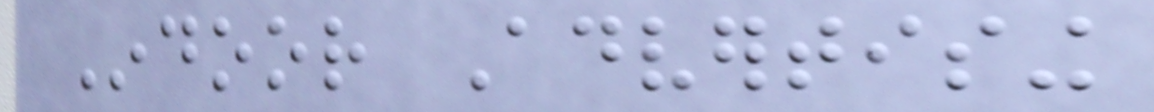Indoor Advertising
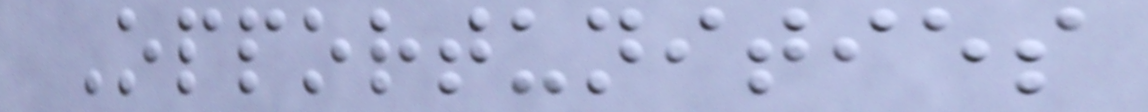Opportunities
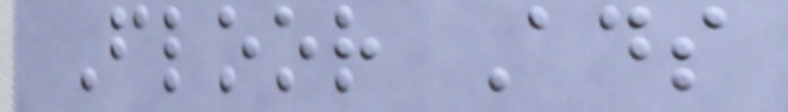Floor Ads
